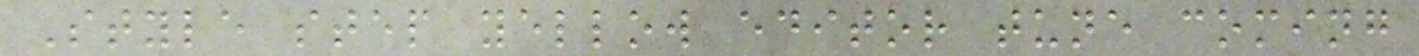Style step yellow editor tune coming
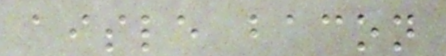aisle bacon
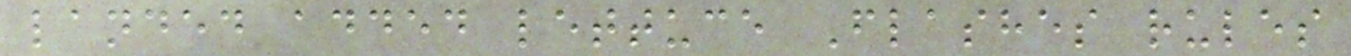landed added lettuce Flashes rules
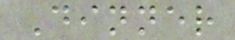Dinner
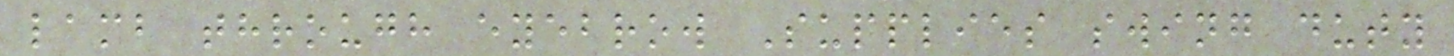lamb through eyebrow Supplies swing duty
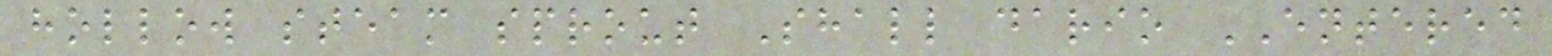hollow steam sprout Shall dario ENTERED
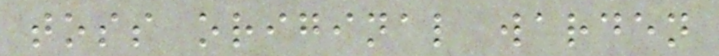toss original warden
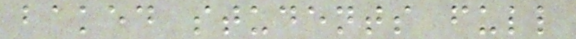baked students full
